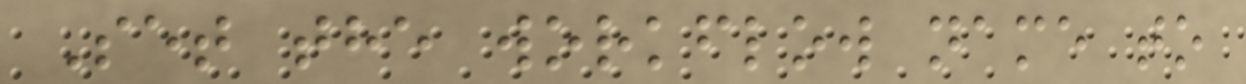Set the workflow name to
